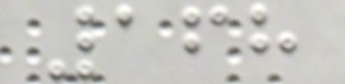168
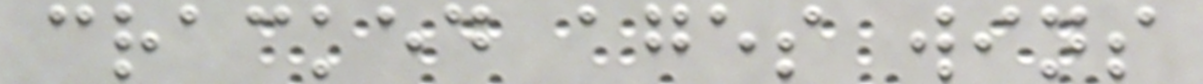cracked ages wins
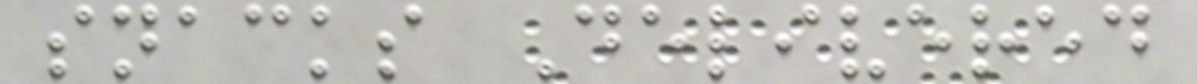snacks Delivered
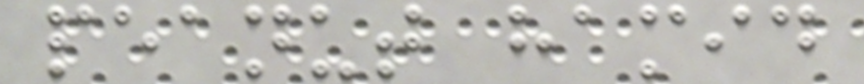peanut hamid
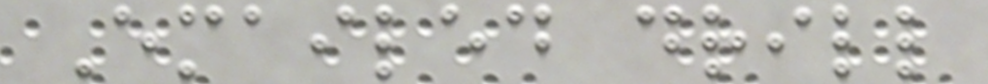Emailed drill
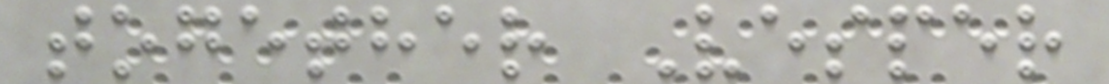together Vesper
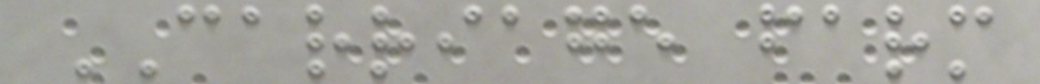CARRIAGE farm
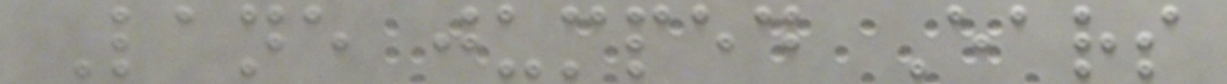Lane jumped Ears
